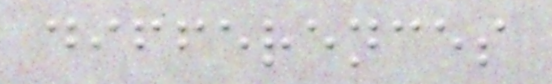differences
